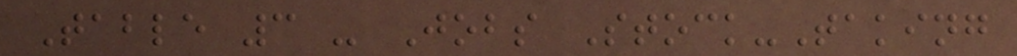Table 3 - Jobs Stock-Taking
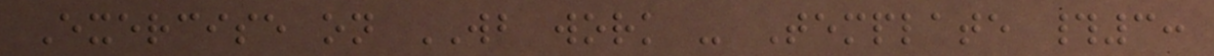Exercise on WB work - Template #3:
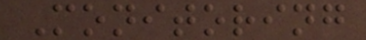Monitoring
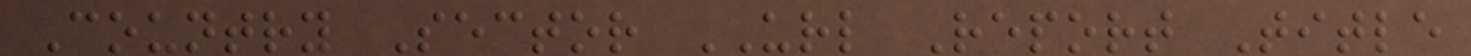Country Sector URL Report Title
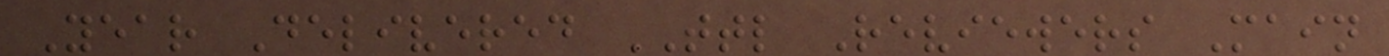Year Delivered TTL Reviewers Main
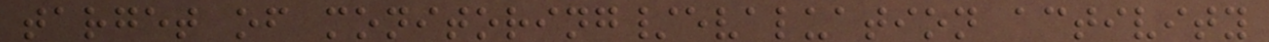target of monitoring/evaluation activity
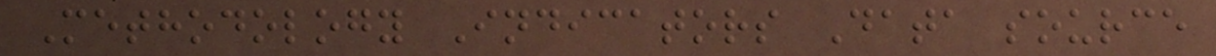Methodology Indicators Data source
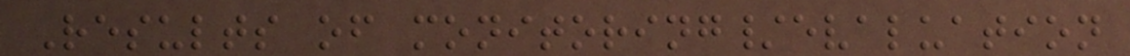Results of monitoring/evaluation
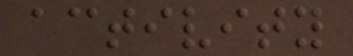activity
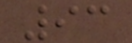93
